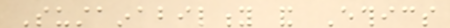Sustainability and Ethics
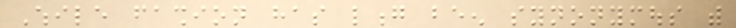While fashion has long been synonymous with
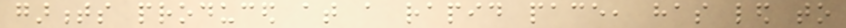garments produced at a rapid pace, has led to
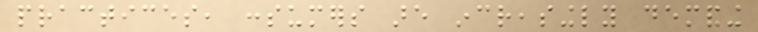practices, consumers are increasingly demanding
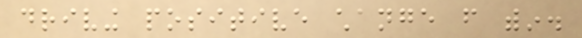driving positive change from within.
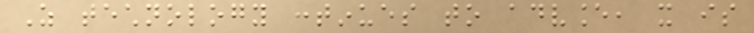As technology continues to advance, it is
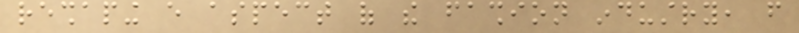reshaping every aspect of the fashion industry, from
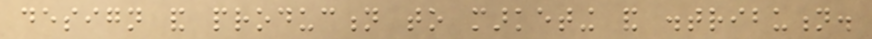design and production to marketing and distribution.
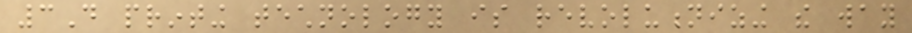3D printing technology is revolutionizing the way
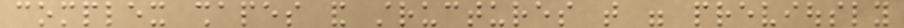complex shapes and structures that were previously
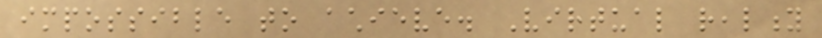impossible to achieve. Virtual reality
